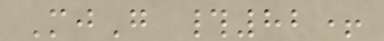MjG #82+
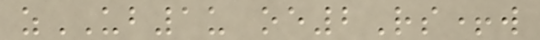zUB1u oe2Rs+w
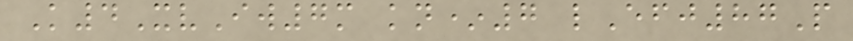K4XvIw7m kn*7 lEfj87P
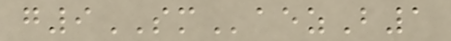g9SMaezB1
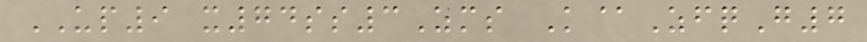UP9 x74ss3Zms K@ZfqG7
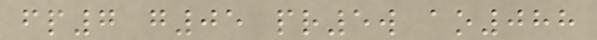fp7 g05 pr5w ao088
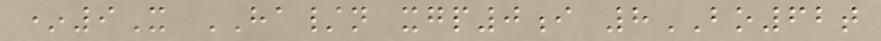*9X HA/n xgp0i 8BO62t
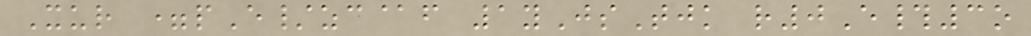Xur =pE/zc@f 1yJsTjk r0E#3o
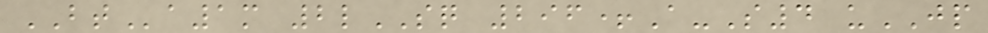BTa1m 2lSQ 296+A-S4 uJP
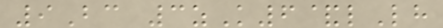9Bc 3zK6&lLh
